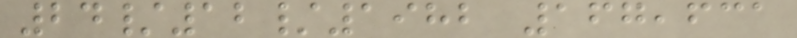24/12/1982 167,631
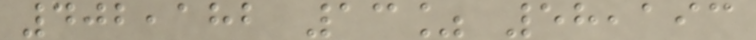402,182 13% 58,193
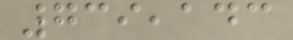739,143
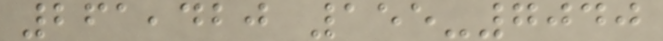261,420 155-7040
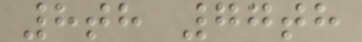8th 77th
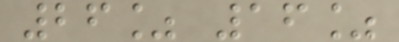26% 16%
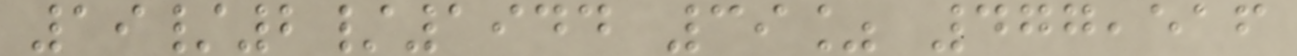19/2/1944 39% 477,516
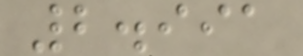2.991
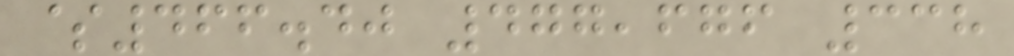$466.40 477,676 338
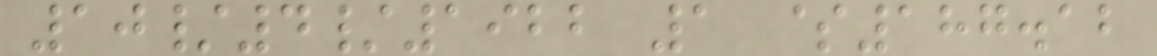10/4/1922 1 $187.12
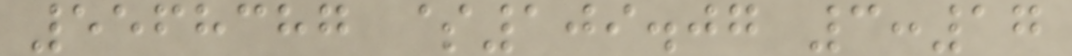5568387 $109.07 3:17
